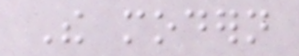The modern
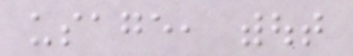usage, without
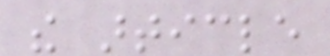the article
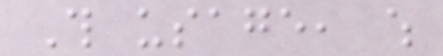This usage, which
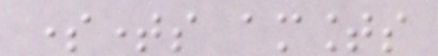sometimes amounts
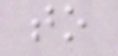to
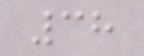38
